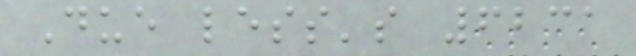Due less's 6231
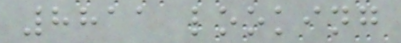8811 looking
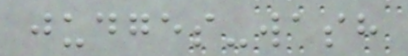judges-wash
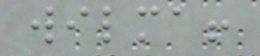wilma!
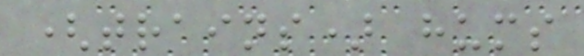(trains) hums
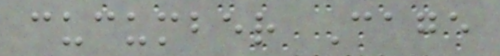cucumber Cage
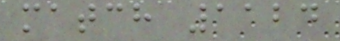match 1124
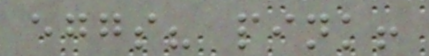eggs? pink!
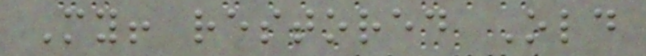My! restored Old
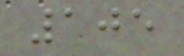105
